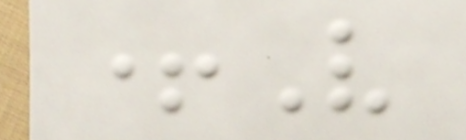+V
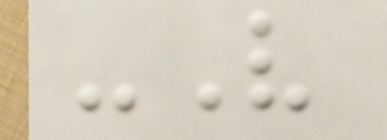-V
